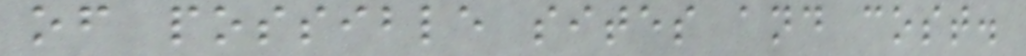of possible sites and cost.
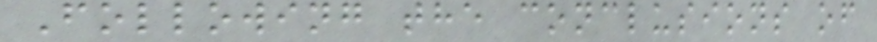Following the conclusions of
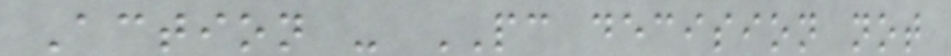Action - PC decision not
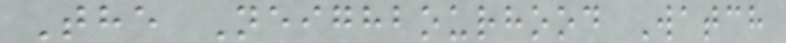The Neighbourhood Watch
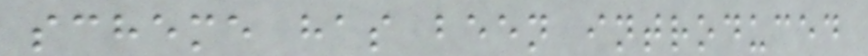scheme has been introduced
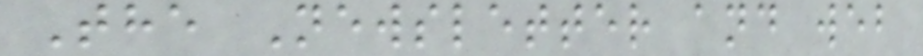The Newsletter and web
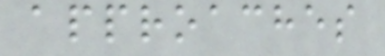approaches
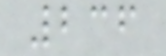236
